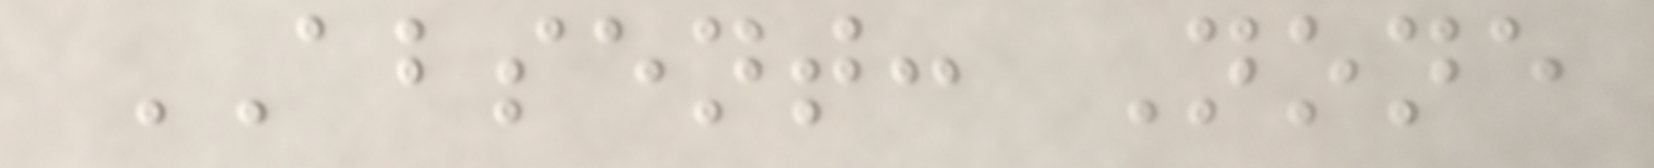ABSENT: None
